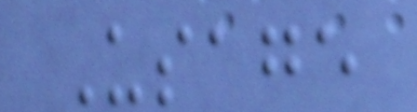Usage
